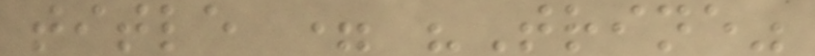title = "Trine"
